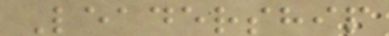Leadership
